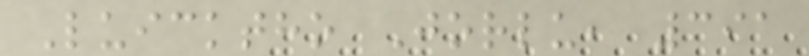Luicktho Jorlu, 391
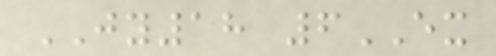JY18 6EX
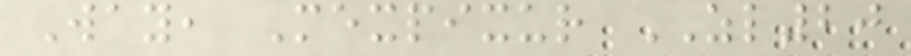Way, Mexpixur ZL20
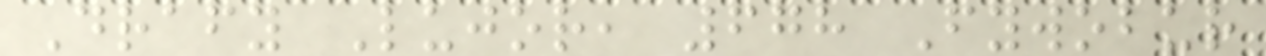Drafy Lujor, 678 Fywobur
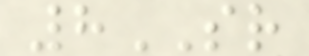8SR
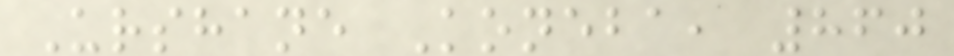Urshane Koneba, 860
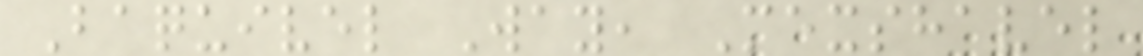Baquivel Way, Mexshavel
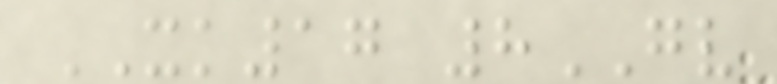XK17 8GV
